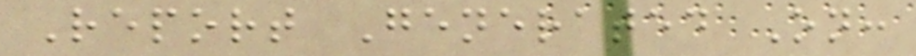Report Generated On:
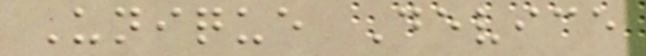Unique Device
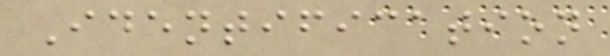Identification
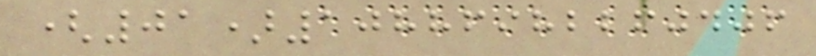(01)10886982260406
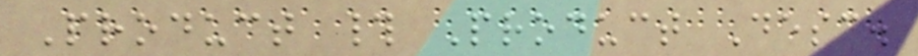Product # Product Desc.
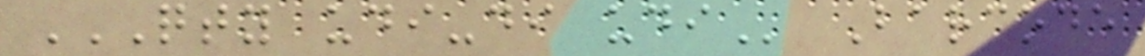QTY UDI-DI UDI Barcode
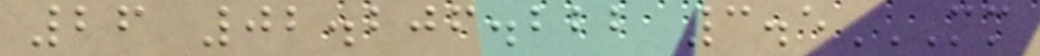26 02.206.222 3.5MM
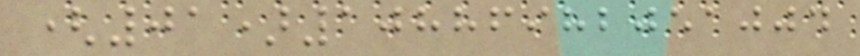(01)10886982051004
